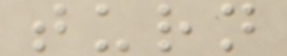turn
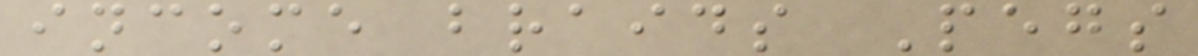income braids Pegs
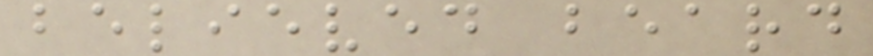believed beard
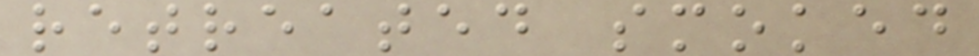retreated smoked
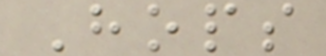Hops
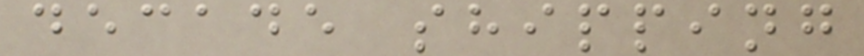decade shipping
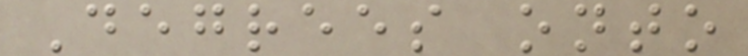Degrees onto
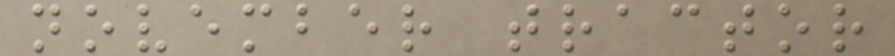november tractor
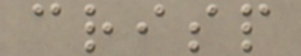crisp
